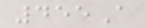455A
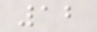12
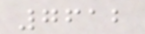7612
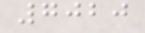7020
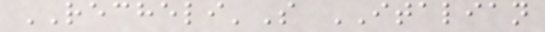RECHELI'S ITALIAN
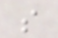s
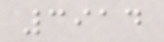3914
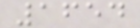1654
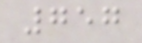757
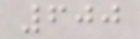600
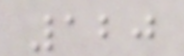120
